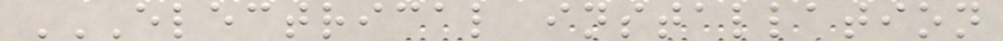ELECTRICAL INSTALLATION
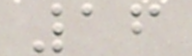16
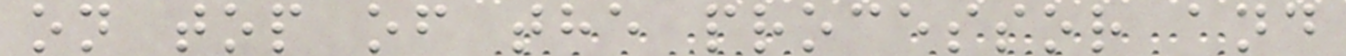on top of the processor and
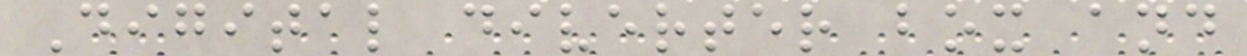Digital diverter box and
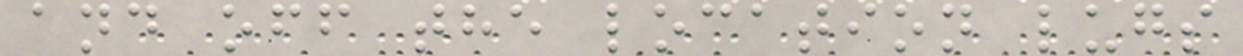and off the location lugs
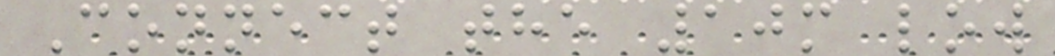Connect the 10m low
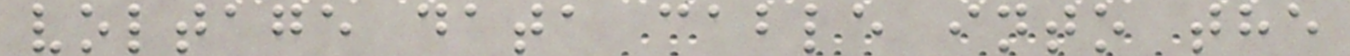voltage data cable into the
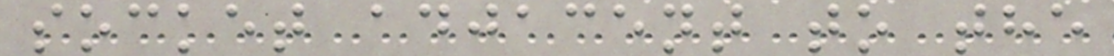socket adjacent to the
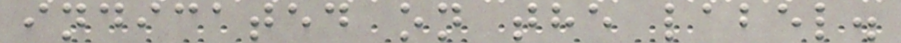indicated on the label.
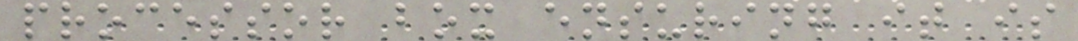processor box ensuring it is
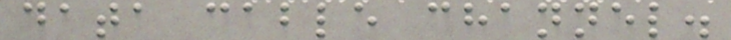data cable channel.
